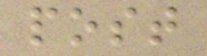post
